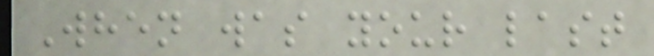When was your last
